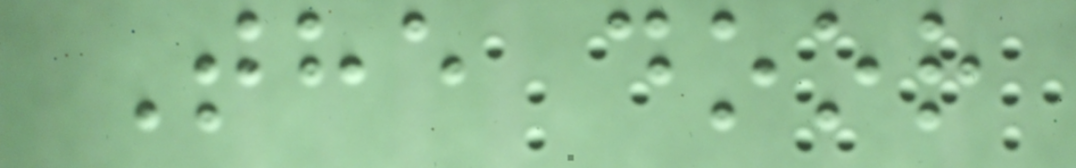The door
